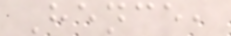Hence,
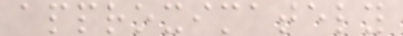approximately
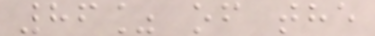86% of the
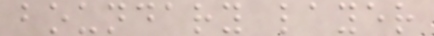boundary layer
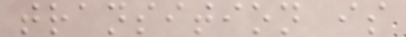transition is
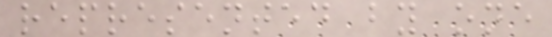represented by one
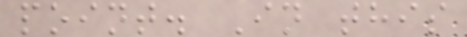point. In this
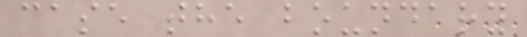case the boundary
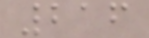216
